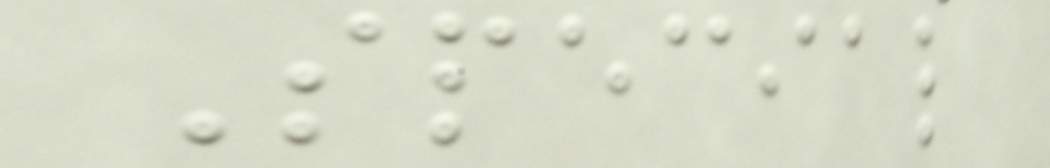Special
